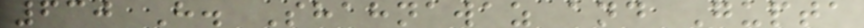630 H. Shahnawaz and Gupta
